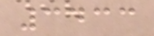3433
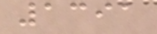1391
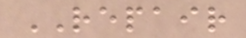REPAIR
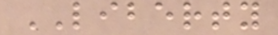LIBERTY
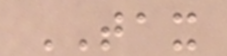TAX
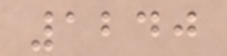1240
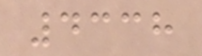4338
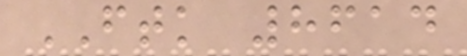FTK 8614
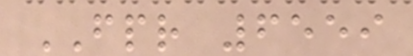FPR 6559
